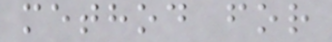method for
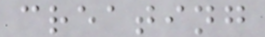creating
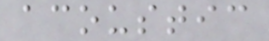acoustic
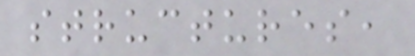structures,
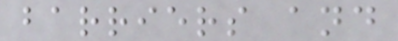barriers and
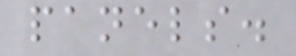panels.
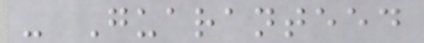- Guaranteed
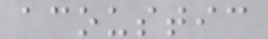acoustic
